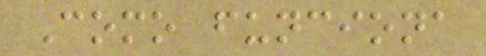Como funciona
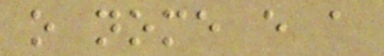o nome e a
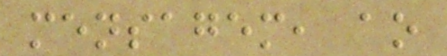mensagem, ao
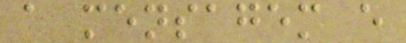a mensagem e
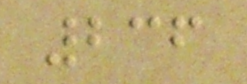236
